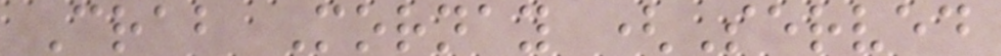Crab Mornay (Served
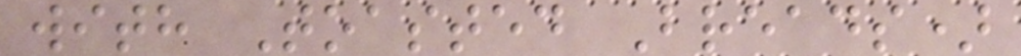with Toasted Breads)
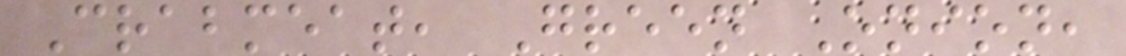Crabmeat, Green Onion,
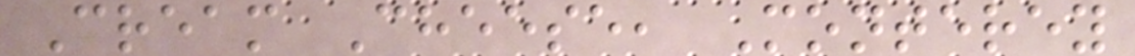Cream Cheese, Monterey
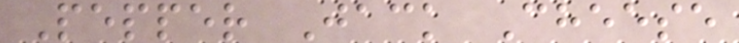Pepper Jack Cheese
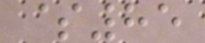$85
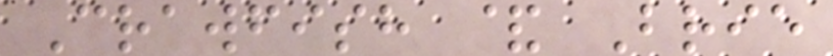Crawfish & Brie
